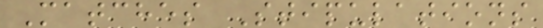Matches Stipulations
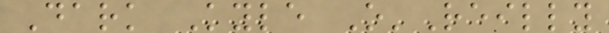Dark Kyle O'Reilly
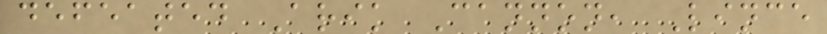defeated Arik Cannon, Lince
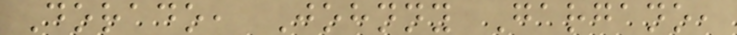Dorado, Johnny Gargano,
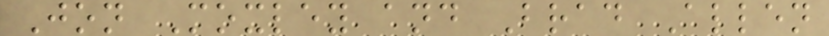Jon Moxley and Brad Allen
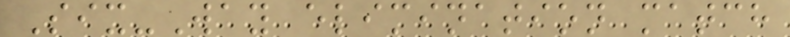Six-Way elimination match
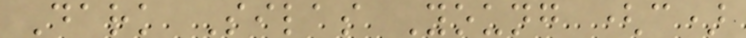Dark Silas Young (c)
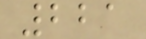221
